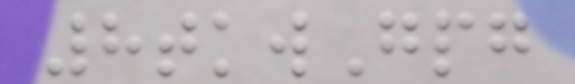8tkwGpg
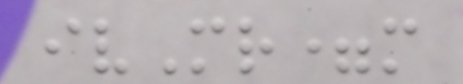ivMr=m
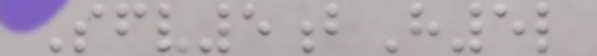Sfv5bH5l
